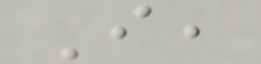I,
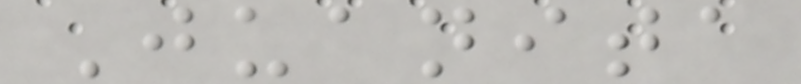Juanita
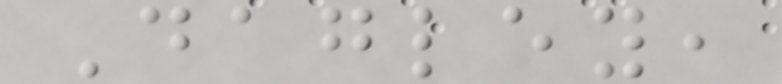Dagley,
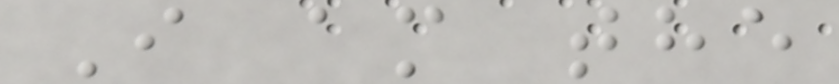I am the
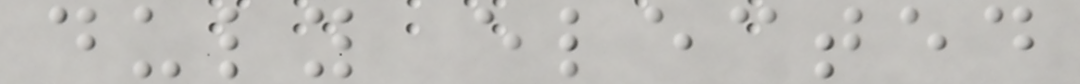duly elected
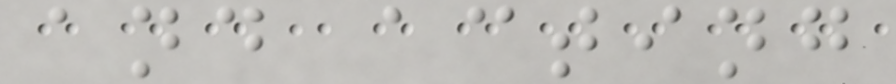and acting
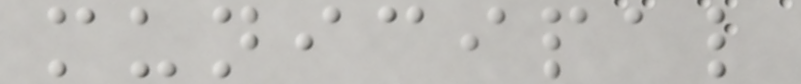municipal
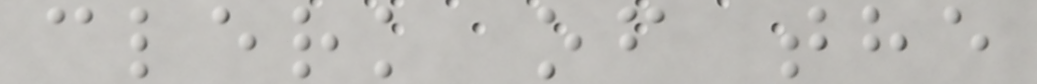clerk of the
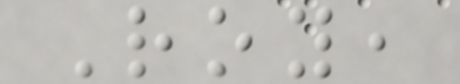Roy,
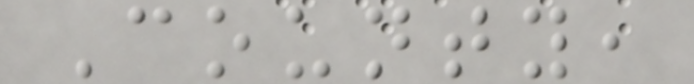County,
